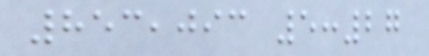853,093 5:27
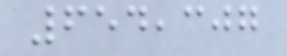654,307
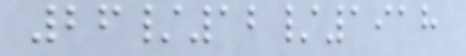26/12/1918
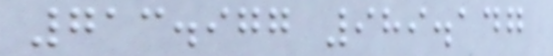713.977 989.147
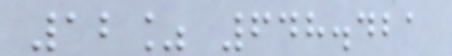12% 648.421
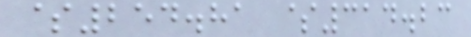$254.81 $314.23
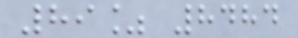89% 8484
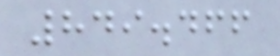849.466
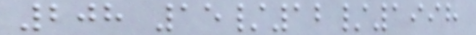208 15/12/1998
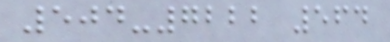504-7222 564
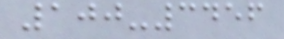100-3456
